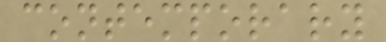contemporary
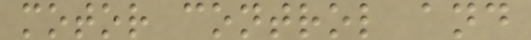motor control and
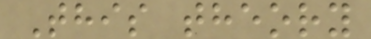This theory
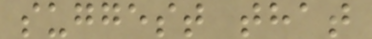suggest that
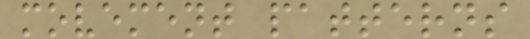movement patterns
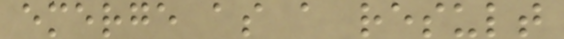emerge as a result
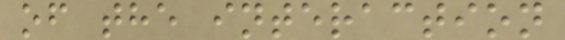of the interaction
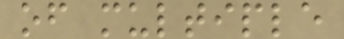of multiple
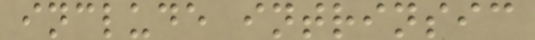include intrinsic
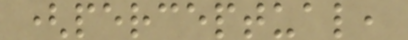(perceptual,
